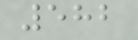582
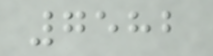7582
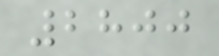2800
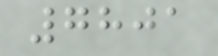7801
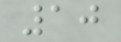10
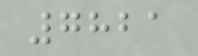7821
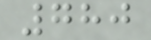780
